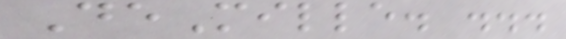DeMille. ...
